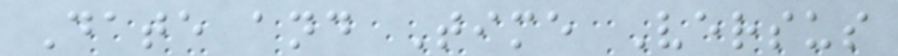Date and Time Versus
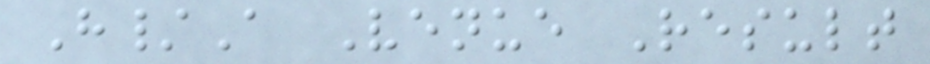H/A Venue Result
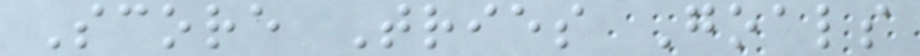Score Tries Goals
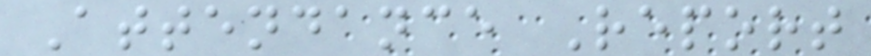Attendance Report
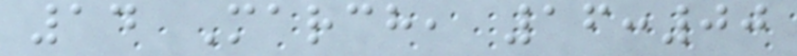14 March, 16:00
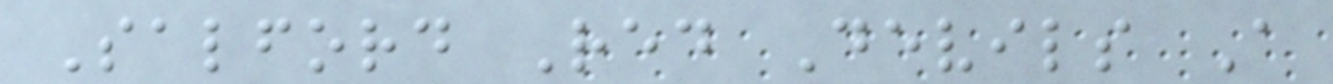Salford Red Devils A
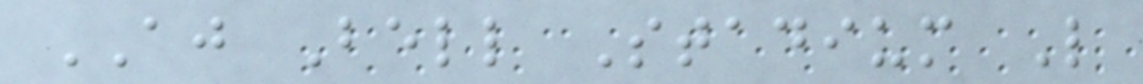AJ Bell Stadium L
